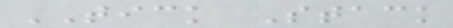TICK Stack
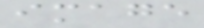image
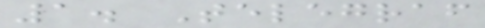1. Telegraf
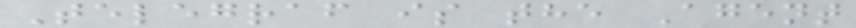Telegraf is the Agent
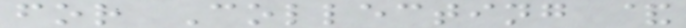for Collecting &
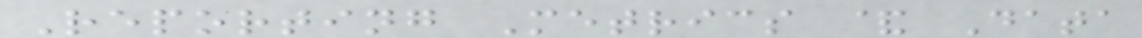Reporting Metrics & Data
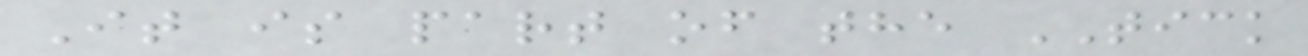It is part of the TICK
